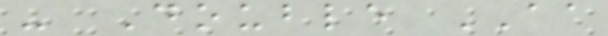- Double AA
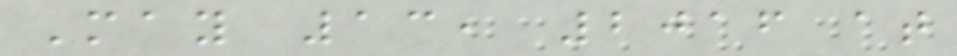May 13, 2016 at
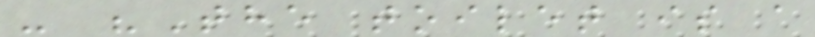- "The toilet is a
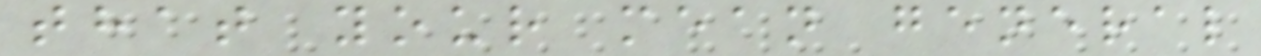that your mean general
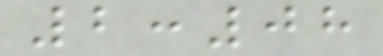2:08
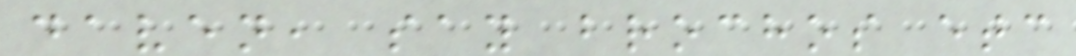daven, say brochos etc
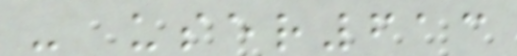- user613
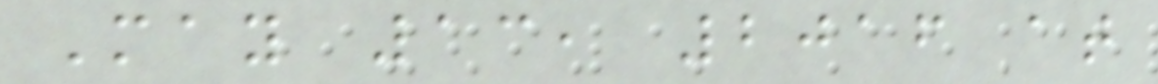May 13, 2016 at
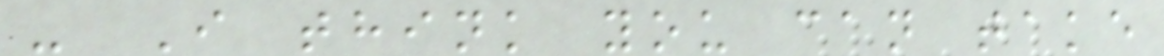- I think you can take
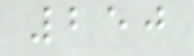250
